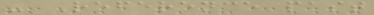- Reference past
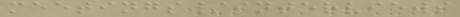meetings/interviews
